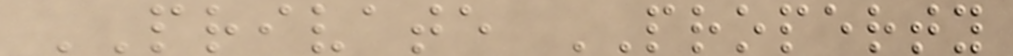PRIVATE PROPERTY
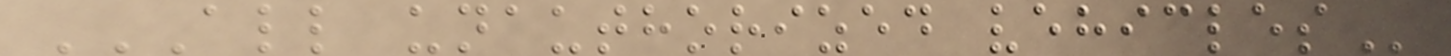ALL UNAUTHORIZED VEHICLES
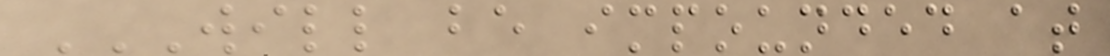WILL BE IMPOUNDED AT
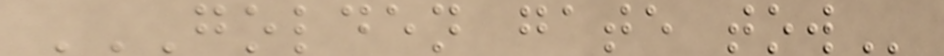GOLDEN GATE TOW
